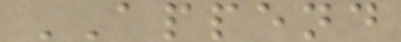APPEND
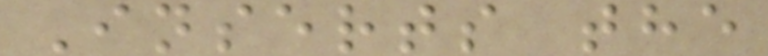Inserts the
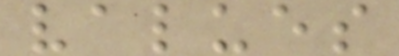values
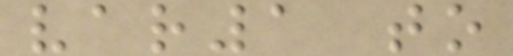var1 to
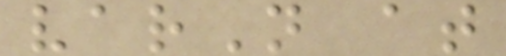varN at
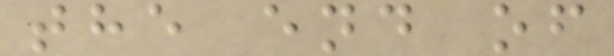the end of
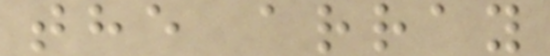the array
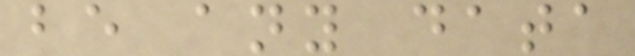be any data
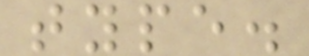type.
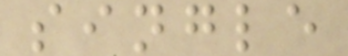single
